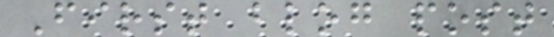First blog post
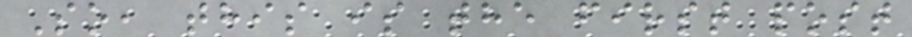So, this is the first post
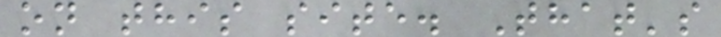on this site. That's
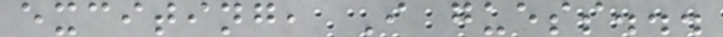exciting, I guess...
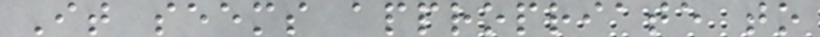It seems appropriate to
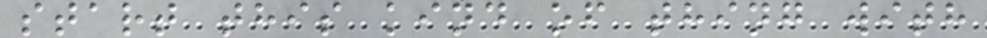start this kind of thing with
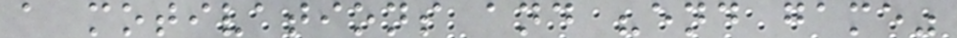a motivations and "end game"
